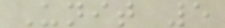Unit 5
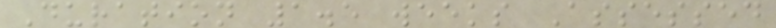Duration 1.5 weeks Assessed
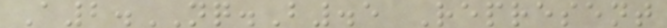A2.NQ.B.5 Represent
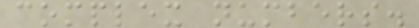complex numbers.
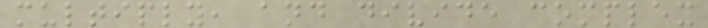multiply, and divide complex
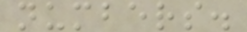numbers.
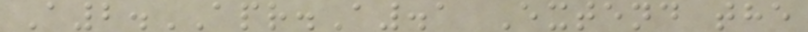A2.APR.A.1 Extend the
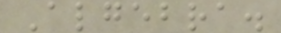Algebra.
